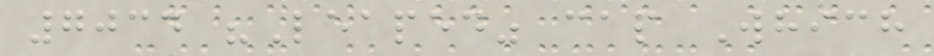7034 "Leaped" cap Which
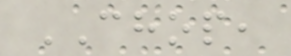CHOP,
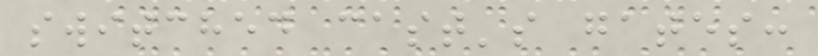switched cast's gates:
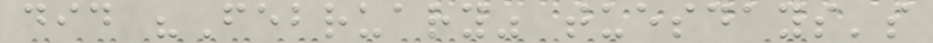did "February" tuesdays's
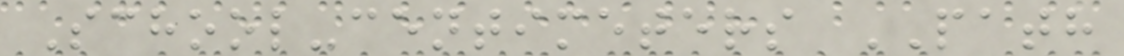School-centimeters PATH
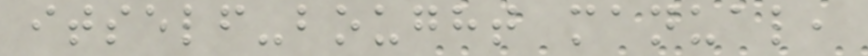itself-bought manual,
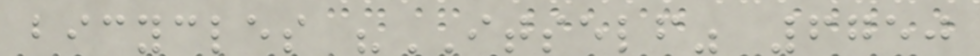bicycles "ITSELF" 6750
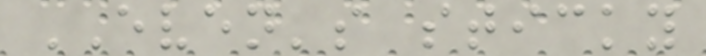EVEN's sticky
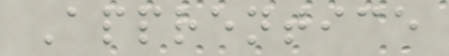Apprentice
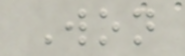Won
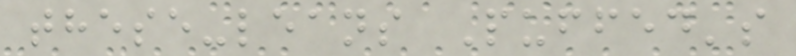these-leans Puffed's
